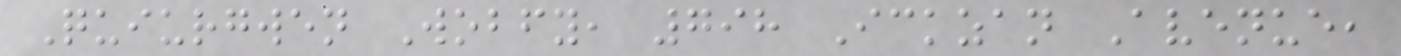Quiurgwen Wobfy, 798 Ickzan Avenue,
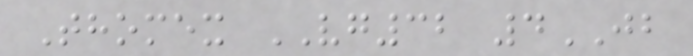Thomex VG32 4JB
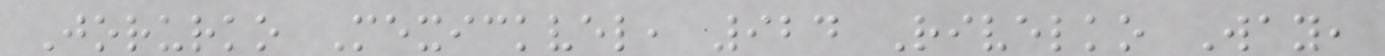Jorurko Mexickvel, 924 Rivelko Way,
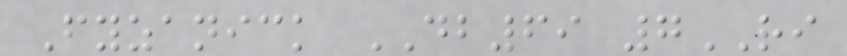Fyzanick DB69 7RI
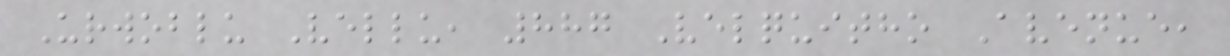Urwoblu Vellu, 887 Velquitho Avenue,
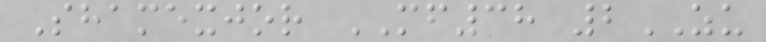Shamexjor MF38 2ZU
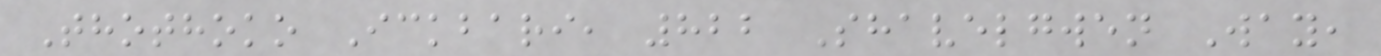Thothoko Ickbari, 822 Shavelgwen Way,
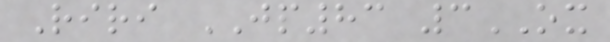Riri JP83 3OX
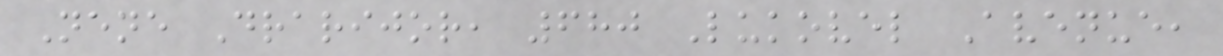Nene Drarijor, 680 Lukovel Avenue,
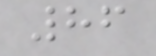86
